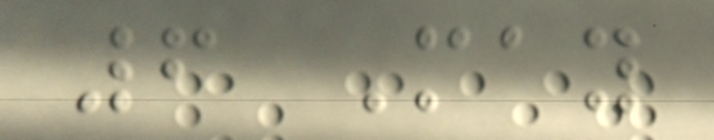6 May
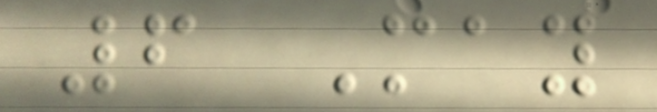6 May
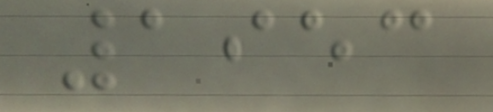1953
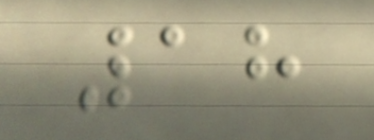18
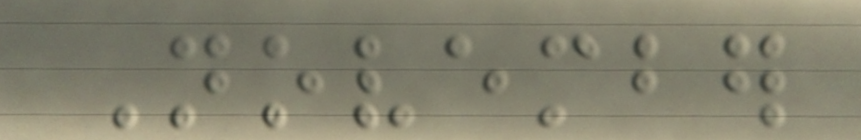November
